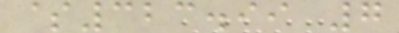$323.99 7
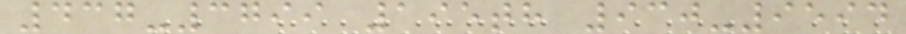437-3799 195th 930-9594
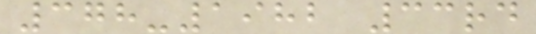378-1982 33rd
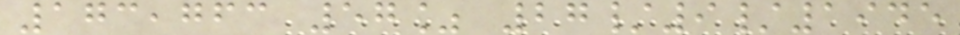173,763 57% 27/9/1945
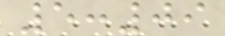5:09
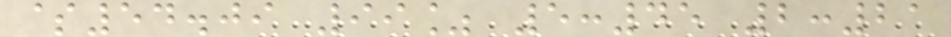$54.09 99% 5:45 2:21
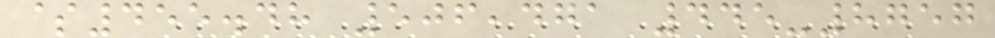$455.48 506,471 445-8757
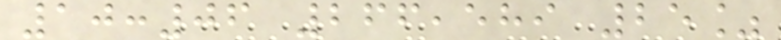10:06 266,589 25%
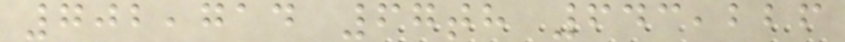702,714 67th 643,226
